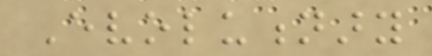Evolutionary
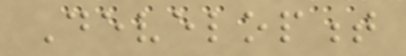Development
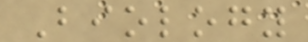Biology
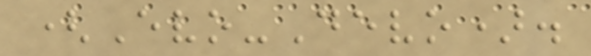(Evo-Devo).
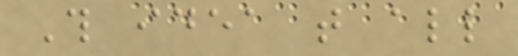This idea that all
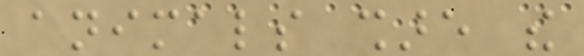animals share the
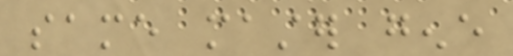same master gene
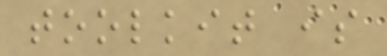toolkit is
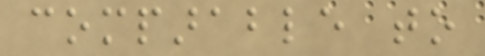comparable to
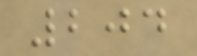204
